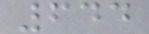644
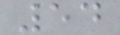54
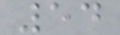54
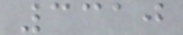3310
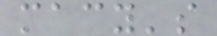macy's
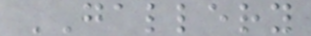GALLERY
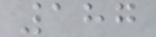187
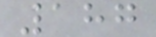187
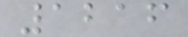1216
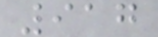917
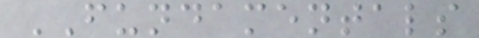FUNDAMENTALS
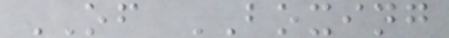OF BOXING
